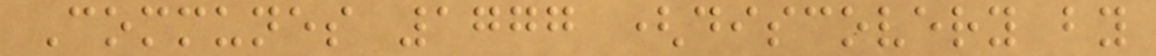Communes 1777 (discovery by
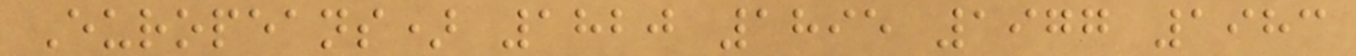Europeans) 1820 1895 1977 1983
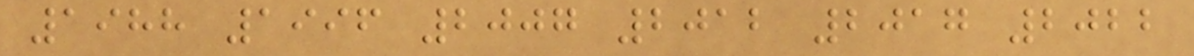1988 1996 2007 2012 2017 2022
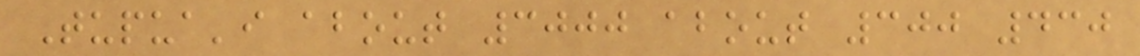Tupua'i about 3000 about 300 430
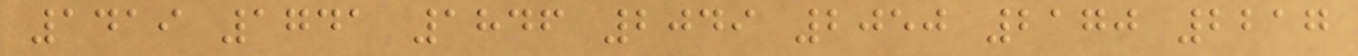1419 1741 1846 2049 2050 2170 2217
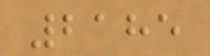2185
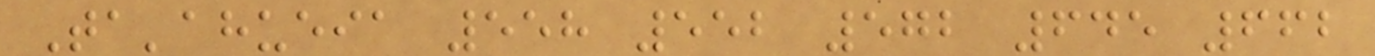Ta'ahueia 558 552 572 645 662
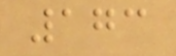173
